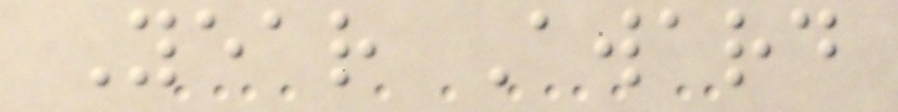Year Award
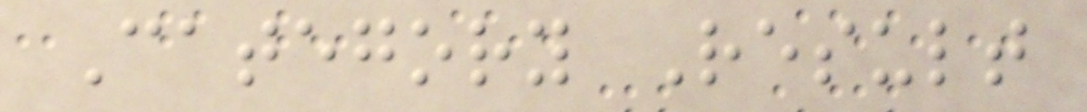Category Result
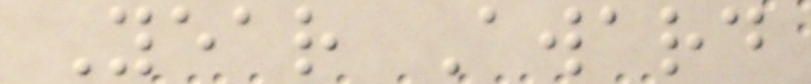Year Award
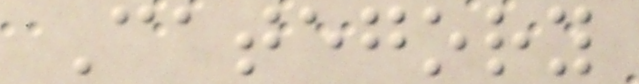Category
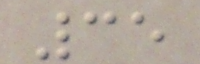35
